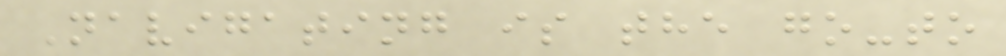Navigating is the go-to
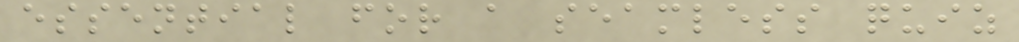essential for a seamless quiz
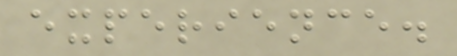experience.
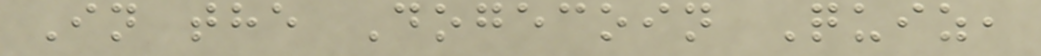In the Dogecoin Quiz,
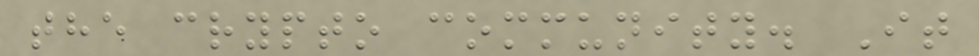the crypto community. It
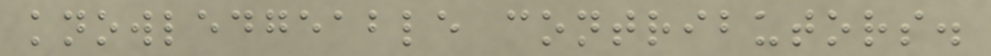knowledgeable contributors.
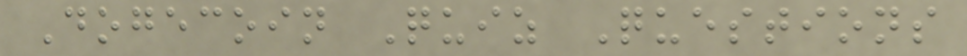Dogecoin Quiz Questions
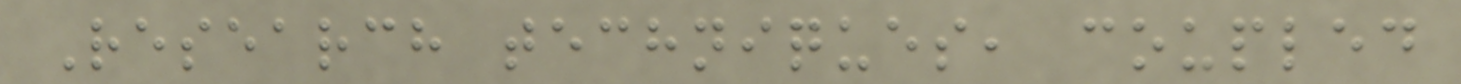Research techniques, coupled
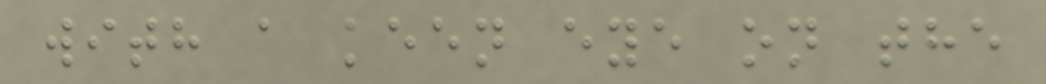with a keen eye on the
